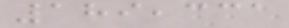189,331
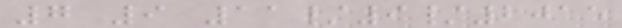7 9 11/9/2015
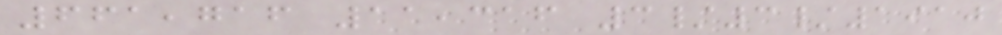661,716 11,316 3/3/1910
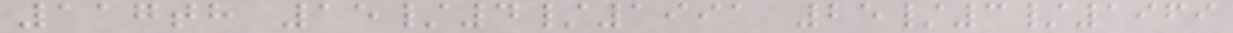117th 15/4/1991 25/3/1969
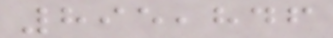895,846
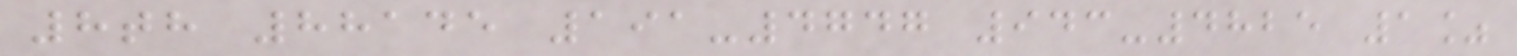8th 88145 191-4747 943-4825 1%
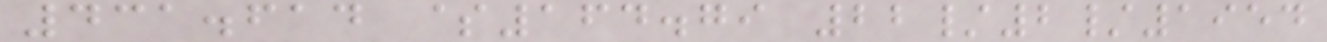431.614 $164.79 22/2/1954
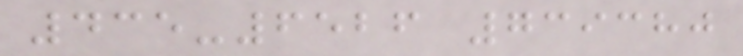435-6526 739380
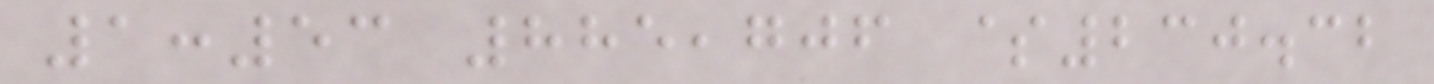1:53 885,706 $230.32
